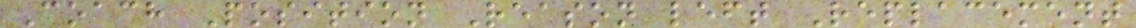Coach Position Reason left Replacement
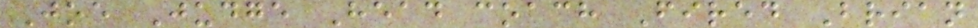Joe Judge Head coach Fired Brian
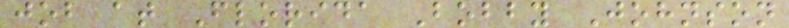job at Florida Bobby Johnson
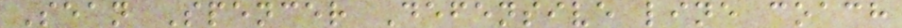Sean Spencer Defensive line coach
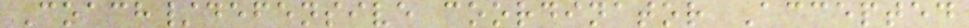Coach/defensive coordinator Accepted
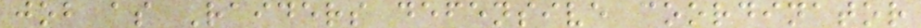job as Raiders defensive coordinator
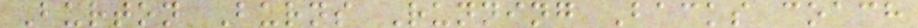Burton Burns Running Backs coach
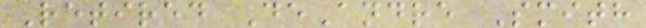Retired DeAndre Smith
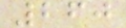260
